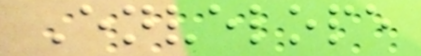Envelope
